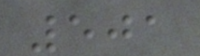501
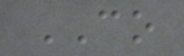CO
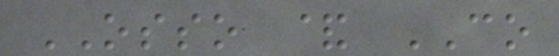OSSO & CO
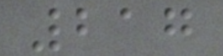217
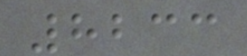8233
